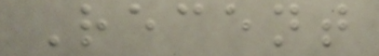Recent
